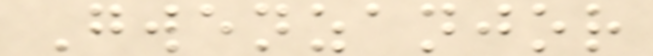Gwenzanjor
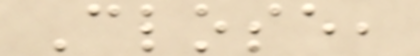Close,
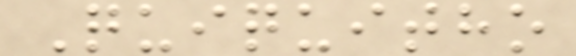Quiquitho
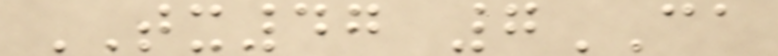TX47 7CA
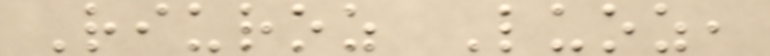Riuroz Luoz,
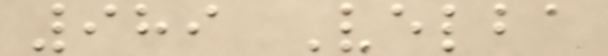989 Velba
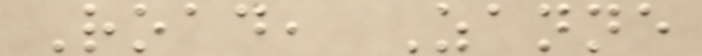Road, Zanne
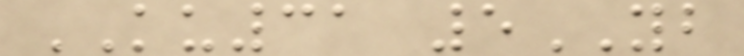KU31 5YB
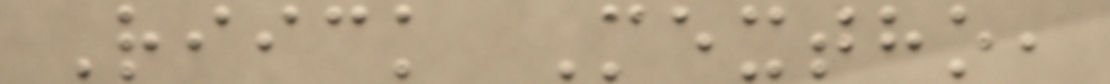Riick Mextho,
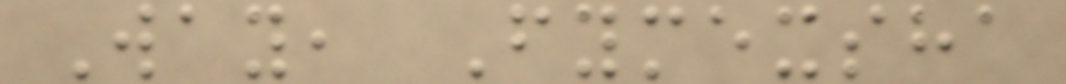Way, Fymexsha
